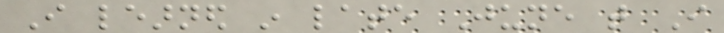I learned in late June that I
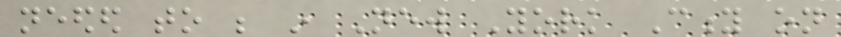needed to be in New York City on
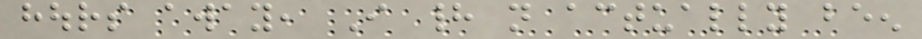hours away, I had not actually been
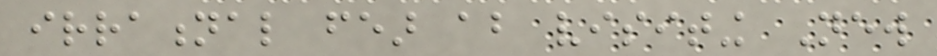irrational fear about visiting New
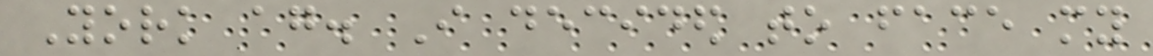York again. I decided to face my
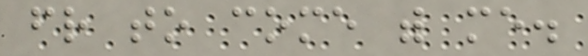friend to come with me.
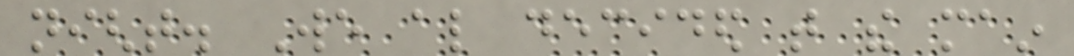night. We also decided that the main
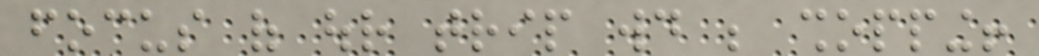focus of our trip would be shopping!
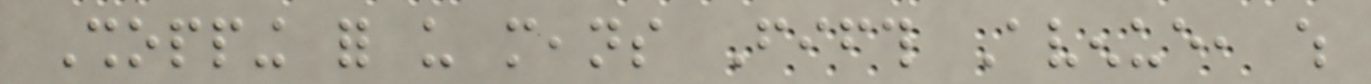Shopping for us means Fifth Avenue, which
